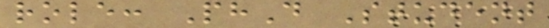role: PhD Student
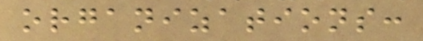organizations:
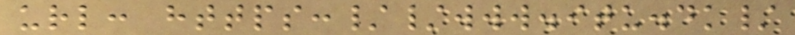url: https://www.itu.dk/
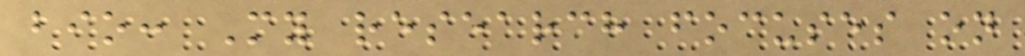bio: My research focuses on
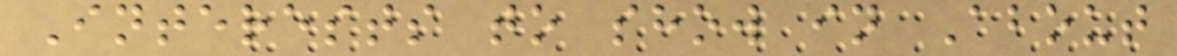Interests to show in About
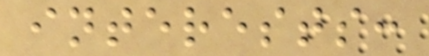interests:
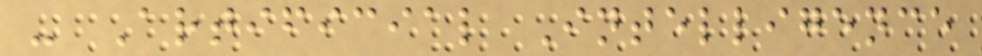- Artificial Intelligence
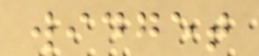widget
